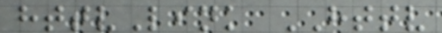httvLink HTTV
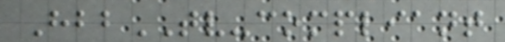HbbTV-compliant
